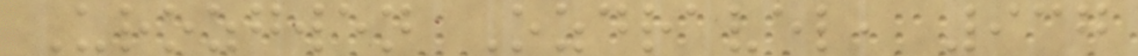Urozgwen Ozdravel, 937
